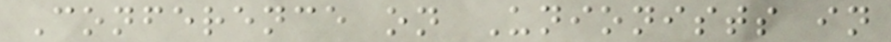Conference on Unionists in
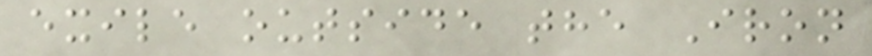exile outside the Iron
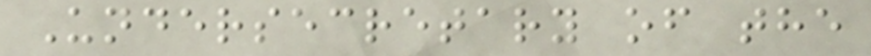Undersecretary of the
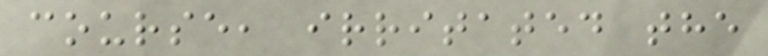course, irritated the
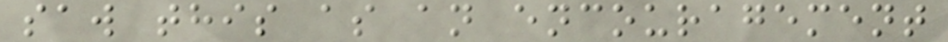saw this as an encouragement
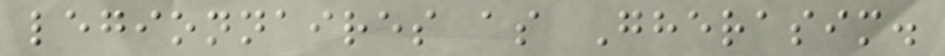legionnaires as Gherasim.
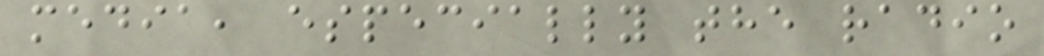media, especially the radio
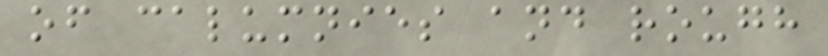of calumnies and rough
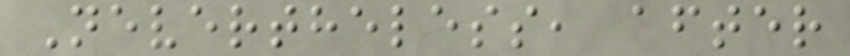Nevertheless, after
